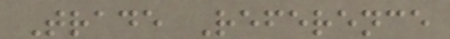Trade Reference
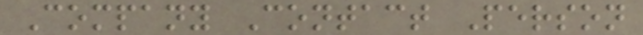Company Contact Person
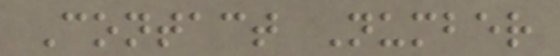Contact Number
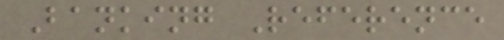Banking Reference
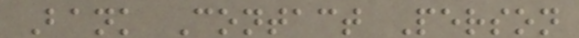Bank Contact Person
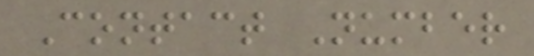Contact Number
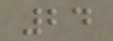24
